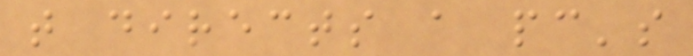that directs a pc's
